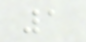1
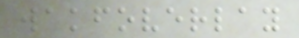wakfoverlay
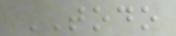TODO
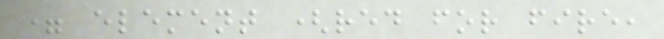= element (red for fire,
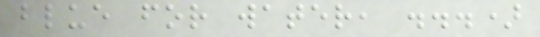blue for water, ...)
